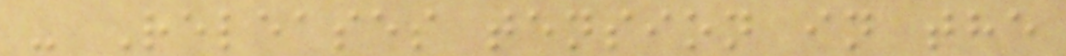- Releases tension in the
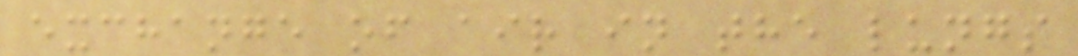exchange of air in the lungs
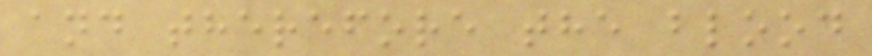and therefore the blood
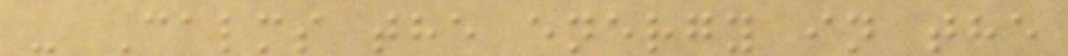- Calms the energy in the
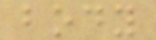body
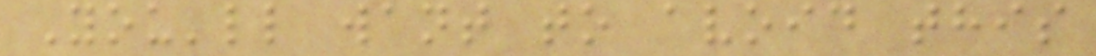You'll want to avoid this
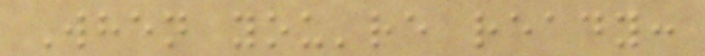When you're ready:
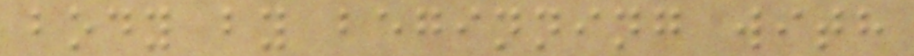body by beginning with
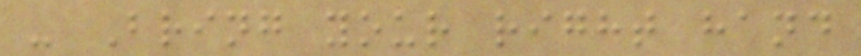- Bring your right hand
